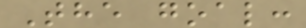The goal:
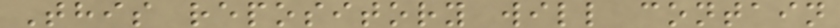This repository will contain
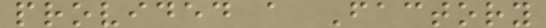provided a Factory
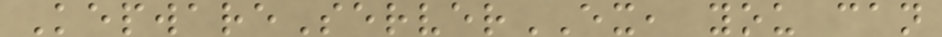KepwareServerEX, you can
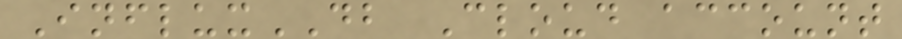InfluxDB Cloud account
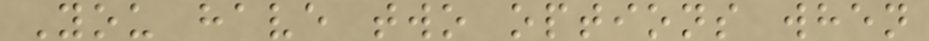You have two options when
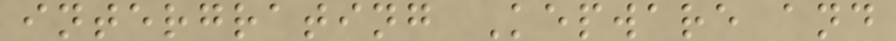intergrating Kepware and
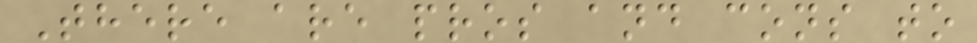There are pros and cons to
